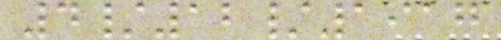4/12/1917
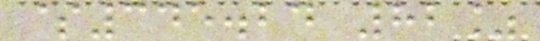$345.24 82%
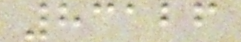83126
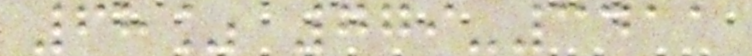68% 779-3411
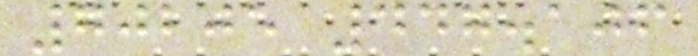70205 447.106
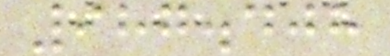987.408
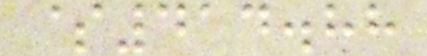$414.88
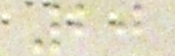20
